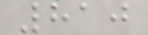810
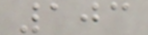103
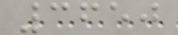3650
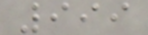999
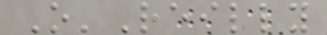O'Reilly
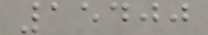15400
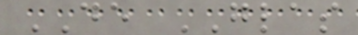DE GLAS
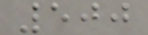500
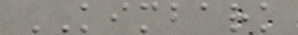KIMBARK
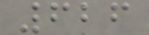626
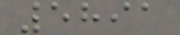5891
